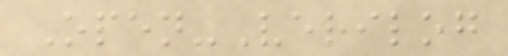Open-Verilog
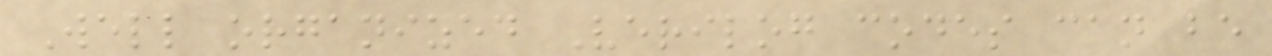Well organized Verilog codes can be
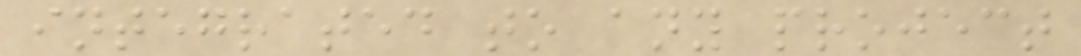integrated to any project
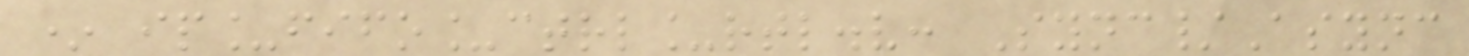* ip_fifo_ctrl_rtl.v: Sync/Async
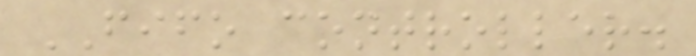FIFO controller.
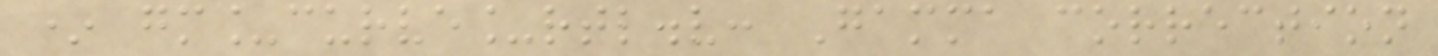* gm_curve_rtl.v: Gamma correction
